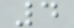4
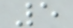5
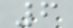6
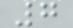7
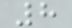8
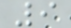9
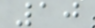10
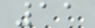11
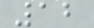12
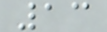13
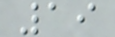19
